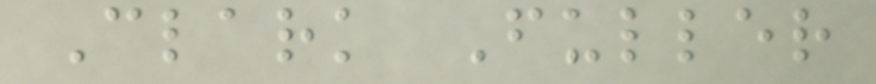Clark Fuller
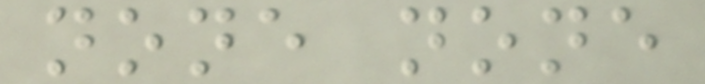none none
